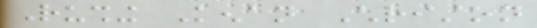Rushing Kenan Christon
